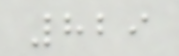829
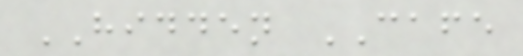HIDDEN CAFE
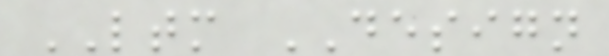LTM DESIGN
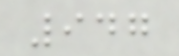947
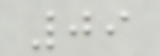09
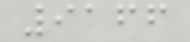9166
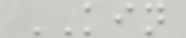KIN
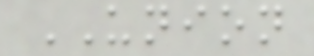UNION
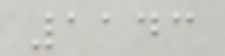1143
